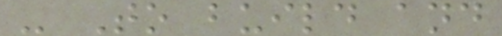- To build and
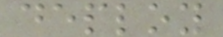deploy
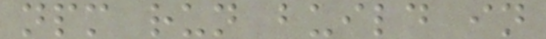npm run build in
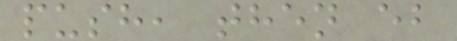push, then eb
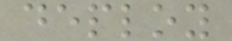deploy
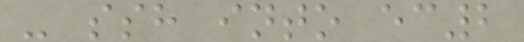- ssh into ec2
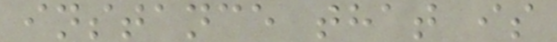instance that is
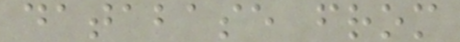database from
